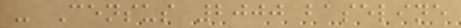- Census 2000 baseline
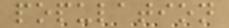population
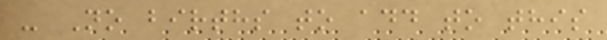- No births to add to this
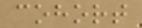cohort
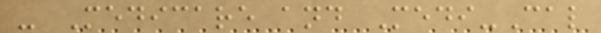- Medicare and Medi-Cal
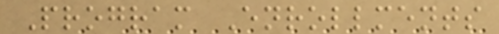Program Enrollments
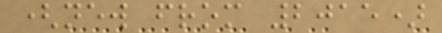(new from 2015)
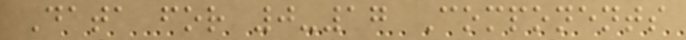Data for 0-17 Components
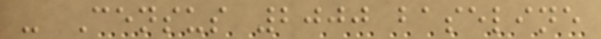- Census 2000 baseline
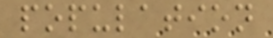population
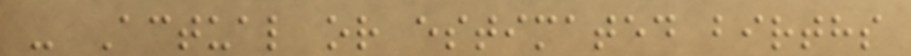- Actual or estimated births
